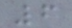6
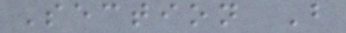Section B
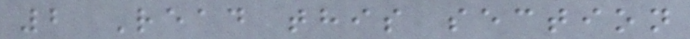2 Read this section
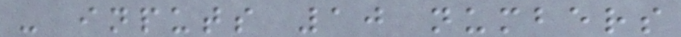- inputs 10 numbers
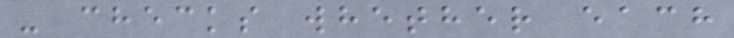- checks whether each
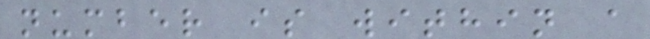number is within a
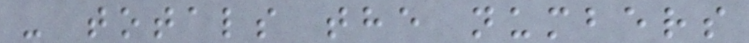- totals the numbers
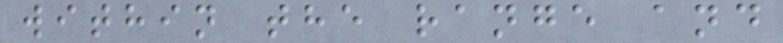within the range and
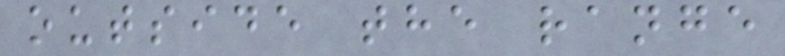outside the range
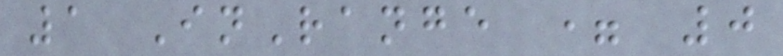1 InRange = 0
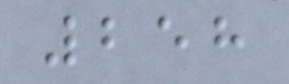258
